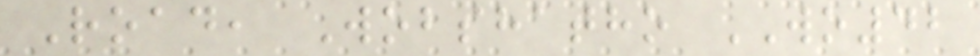Road, Wobshatho WO42
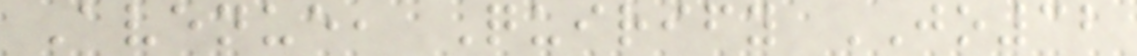Avenue, Quirify JO32
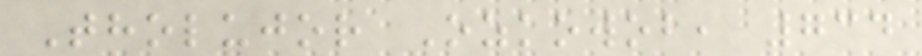Tholujor Ozkowob, 734
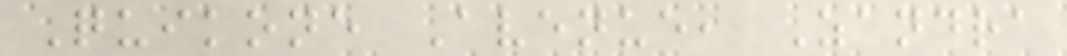Quikone Avenue, Zandra
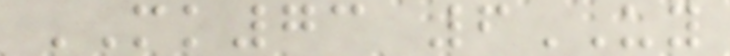MK73 6UY
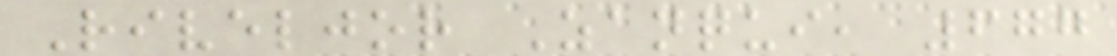Riveljor Zanqui, 677
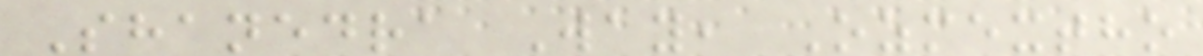Shanedra Way, Ozmextho
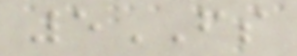5FS
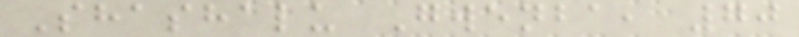Shashalu Gwenba, 70
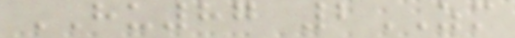HU87 2ZM
